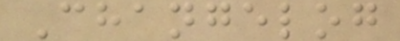Changelog
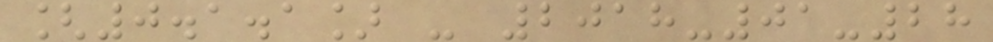[0.1.1] - 2018-01-28
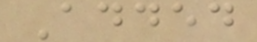Added
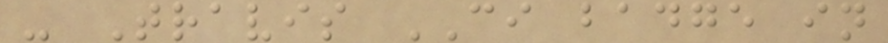- Travis CI badge in
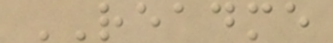README
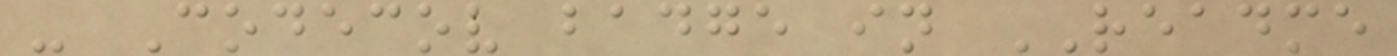- Codecov badge in README
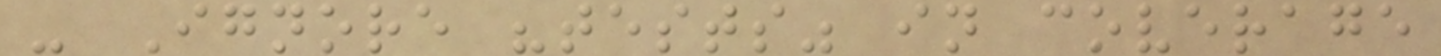- Ignore "tests" in coverage
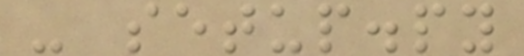- setup.py
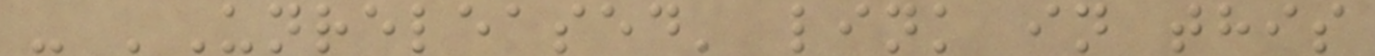- 'Unreleased' link in this
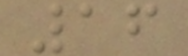16
